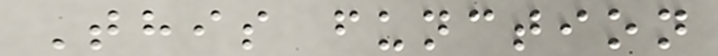This function
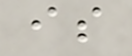is
